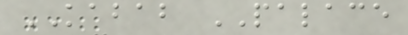KABAB PALACE
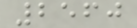2560
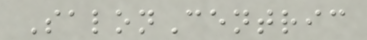SalonCentric
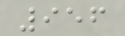956
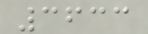3633
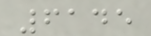6145
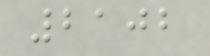2102
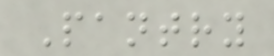Pantry
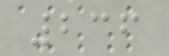236
